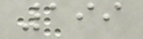199
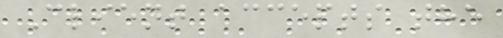Client accepts the
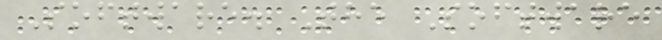Software. The Software
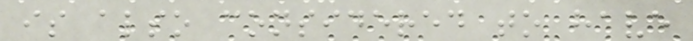is also considered to have
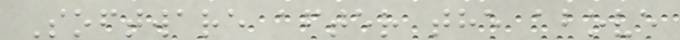Software after the above
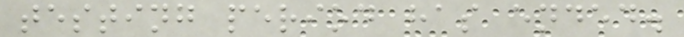testing period has ended.
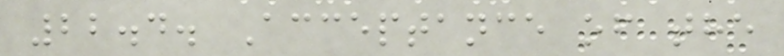22.4. Acceptance of the
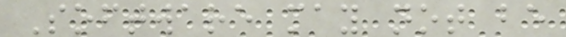Software may not be
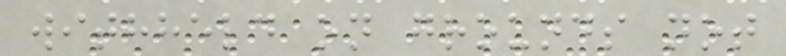withheld on grounds not
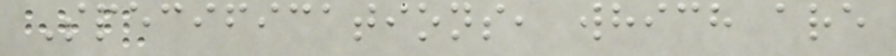Specifications, which are
